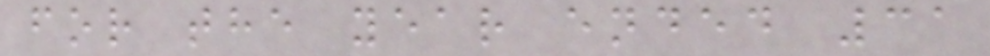for the year ended 31
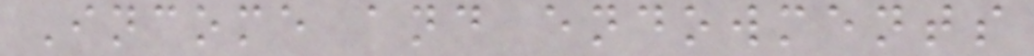Income and endowments
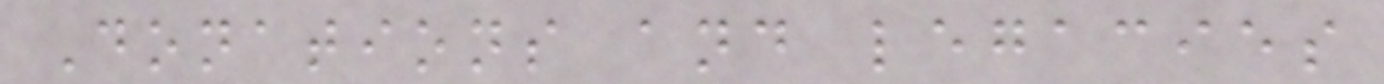Donations and legacies
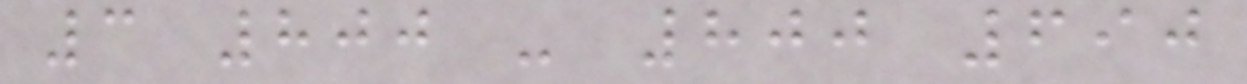3 800 - 800 690
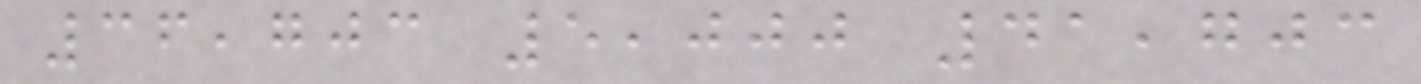36,703 5,000 41,703
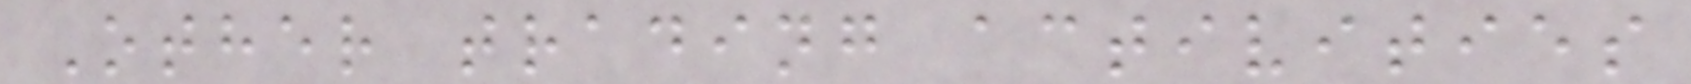Other trading activities
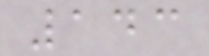143
